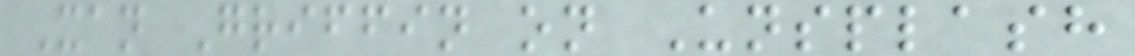Xan Griffin on Unsplash
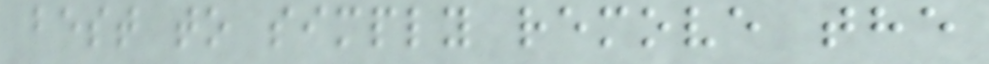best to simply remove the
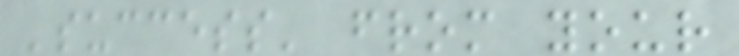'success' from your
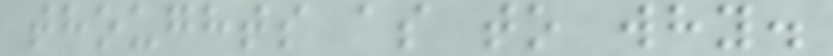thoughts as to why.
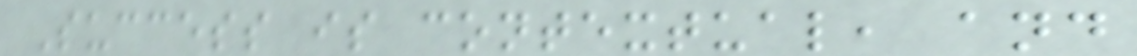Success is contextual, and
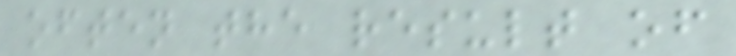often the result of
